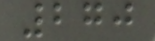270
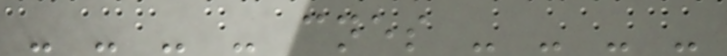- - - - cnes - - - -
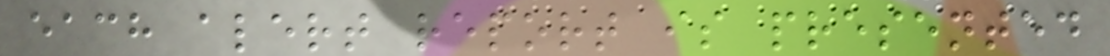each alert report is presented
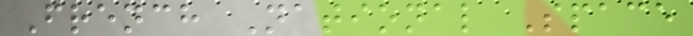French National Space
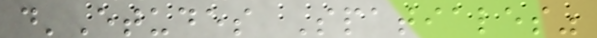d'Etudes Spatiales"
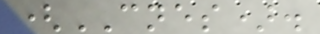(CNES).
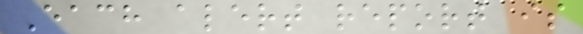Each alert report is
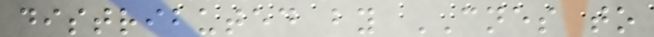distributed by CNES to
